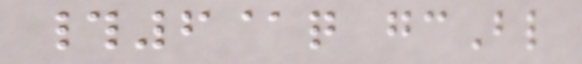#6@q gcBl
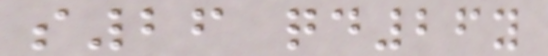s26 qd26y
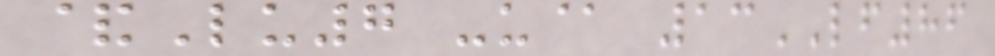&Lu7 -u@ 13LF86
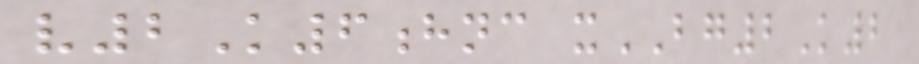v2K6hnc xBG2K2
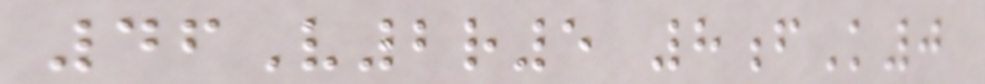46V2r5 8fK0
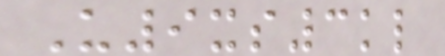U9xs3kl
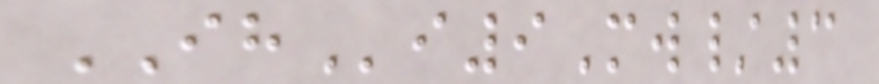IHi9Mw/3
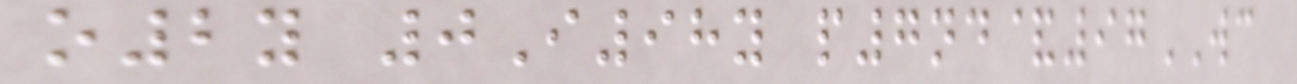o2y 0I98y p7nd&97WC
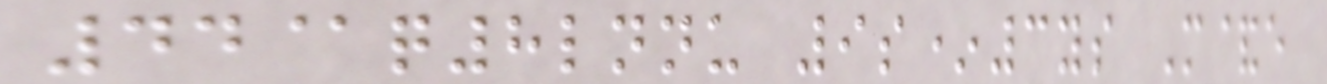44@q8lnnu 9s*3ys M&e
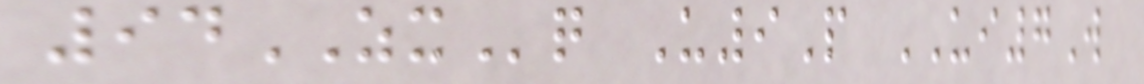94ZXq U9P UI7W
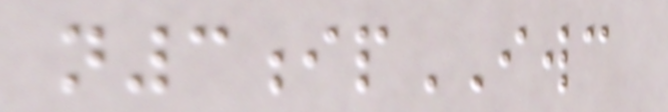n3ipIWC
